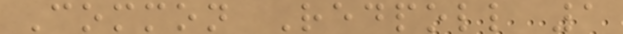Common Redpoll 1
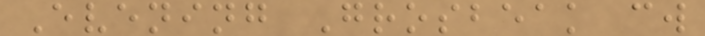Evening Grosbeak cw
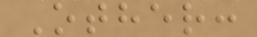Other:
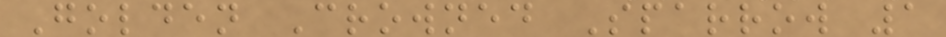Golden Crowned Sparrow 1
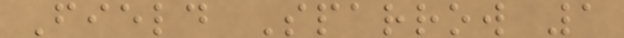Field Sparrow 1
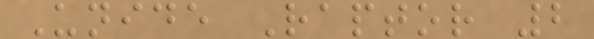Unide Raptor 2
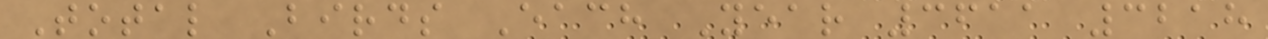Total Birds Each Year 3611 3218
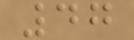47
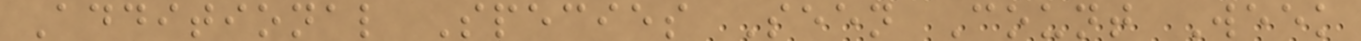Additional Species Seen Count Week
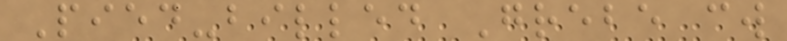Pied-billed Grebe cw
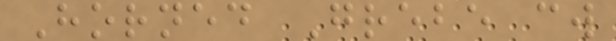Horned Grebe cw
